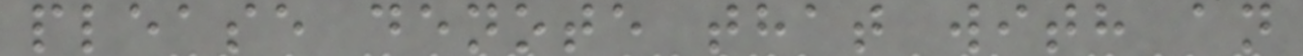please denote that with an
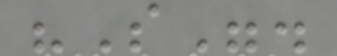"S".
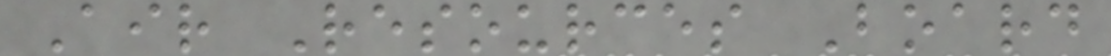Air Resources Board
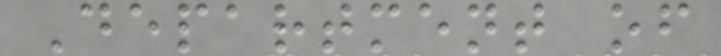Department of
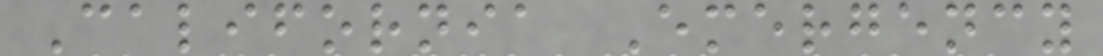California Emergency
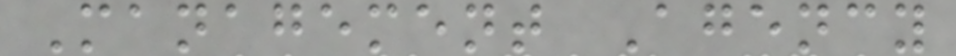Management Agency
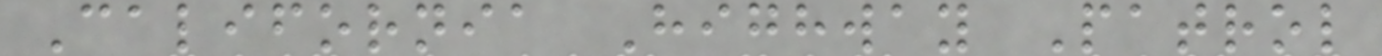California Highway Patrol
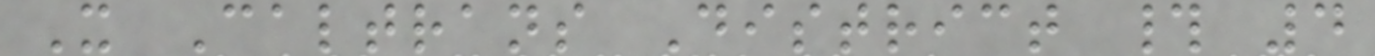X Caltrans District # 4
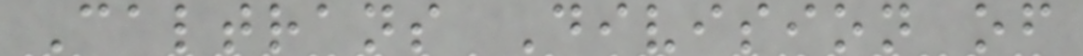Caltrans Division of
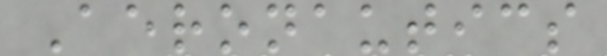Aeronautics
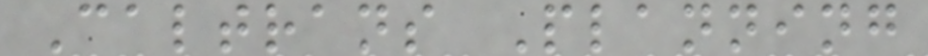Caltrans Planning
